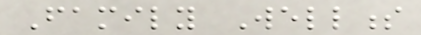Family Wellness
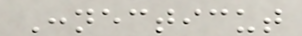Connecticut
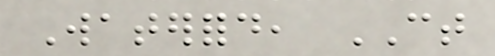Waterford, CT
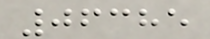06385
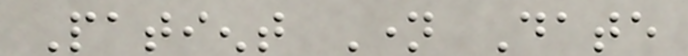Patient Name Date
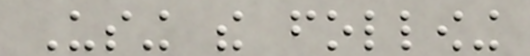Using the following
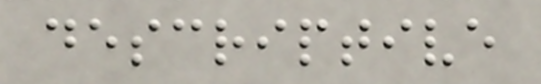descriptive
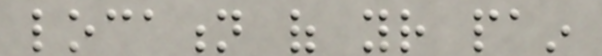location of your pain
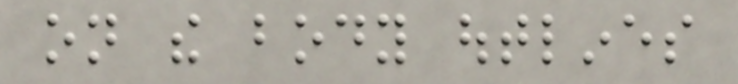on the body outlines
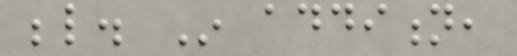below. In addition,
